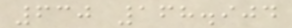630 168.904
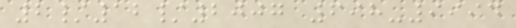2/12/2007 698-9994
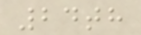24th
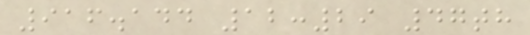916.144 12:29 47th
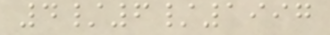4/6/1997
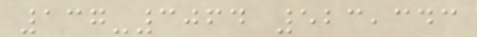137-3064 523,343
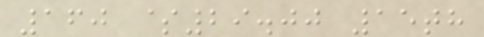160 $29.00 15th
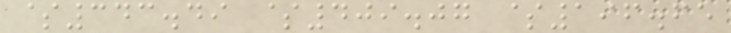$343.49 $409.07 $196.65
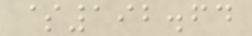$192.64
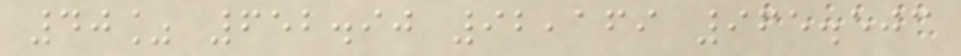40% 652.90 92,169 965.503
